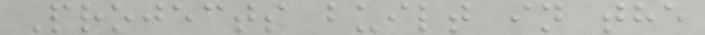Projects built in the
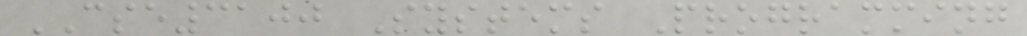CSE3100 Systems Programming
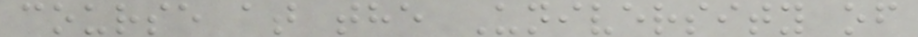course at the University of
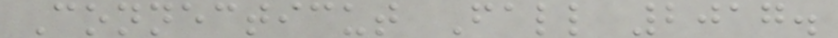Connecticut Fall 2017.
